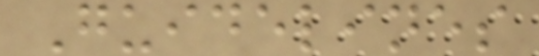Guidelines
